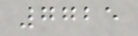7725
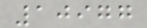10977
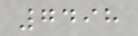7498
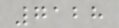7128
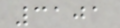3101
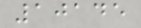10145
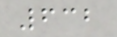632
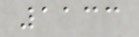1133
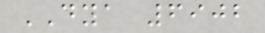DYA 6902
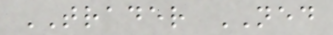TRADER NED
